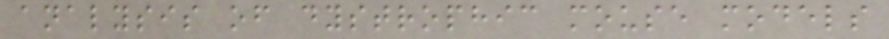analysis of dystrophic mouse models
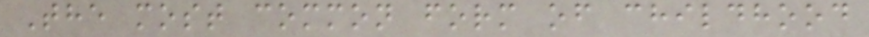The most common form of childhood
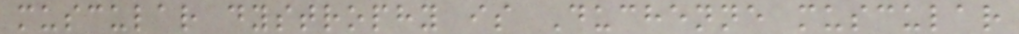muscular dystrophy is Duchenne muscular
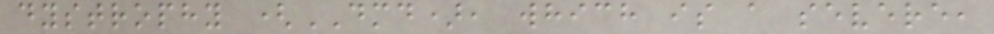dystrophy (DMD), which is a severe,
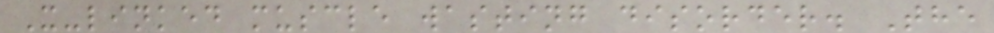X-linked muscle wasting disorder. The
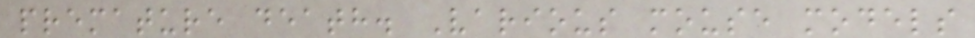premature death. Various mouse models
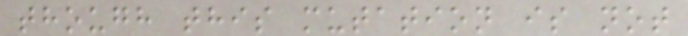though this mutation is not
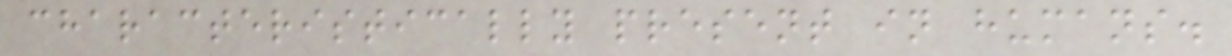characteristically present in humans.
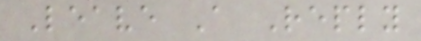Leave A Reply
